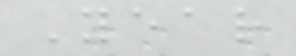Year
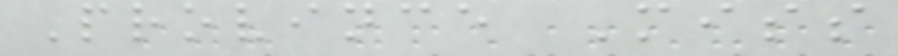Province Miss
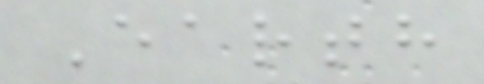Earth
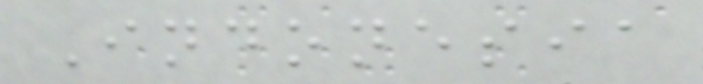Indonesia
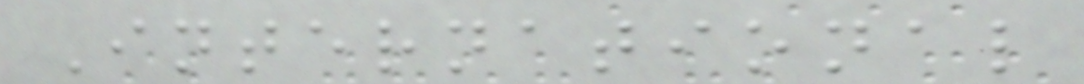International
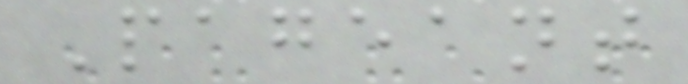Pageant
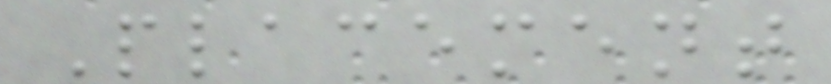Placement
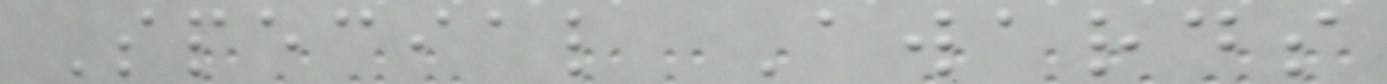Special Awards
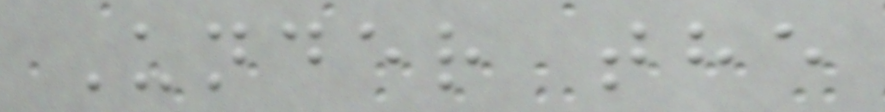Under the
